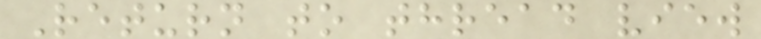Return to thread view
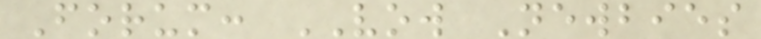Forum: VOW Newbies
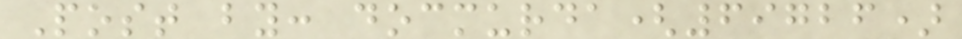Post by: docmurda(69726)
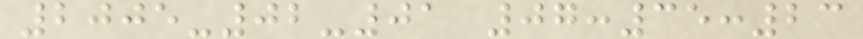2005-02-01 07:35:23
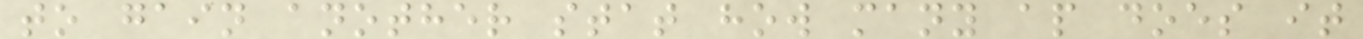to gain another stat how many ap does it
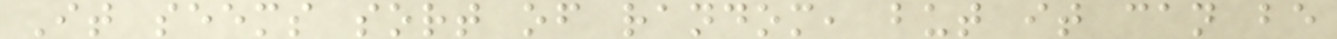It seems sort of random, but it can be
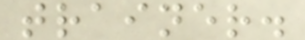trainer.
